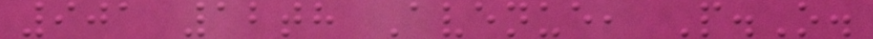901 12th Avenue, P.O.
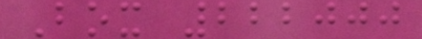Box 222000
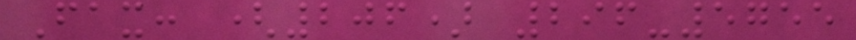Fax: (206) 296-5755
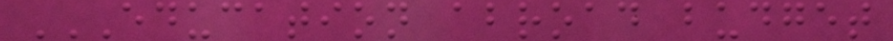EDUCATION ABROAD BUDGET
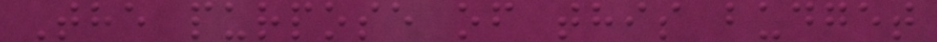The purpose of this budget
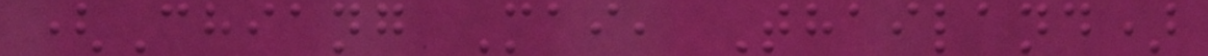(Chiang Mai, Thailand)
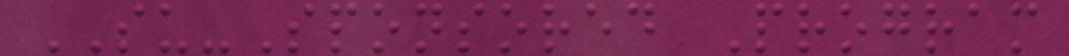SU-Sponsored Program
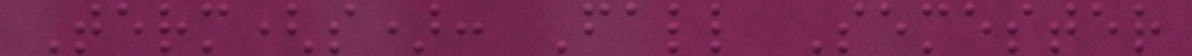Term(s): Fall Semester
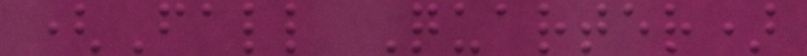(Fall Quarter)
